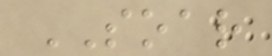SOAR
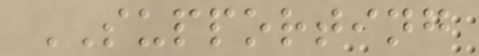SUPPORTING
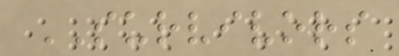SURVIVORS
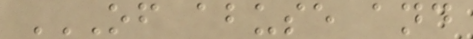OF ABUSE AND
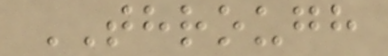THROUGH
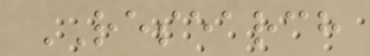RESEARCH
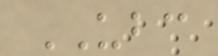UBC
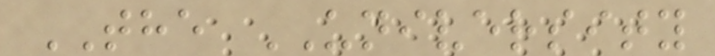THE UNIVERSITY
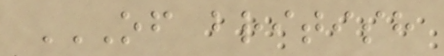OF BRITISH
